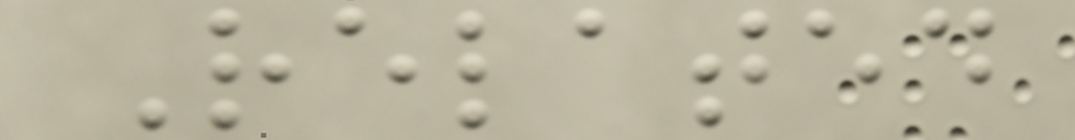Related
